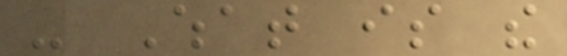- What is the
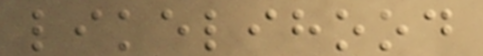likelihood
